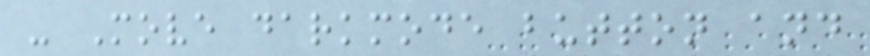- Move darkmode button and
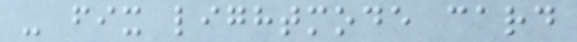- fix lightmode card
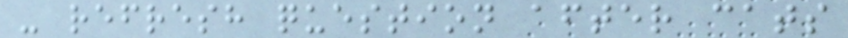- refresh question after cats
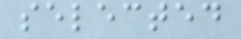selected
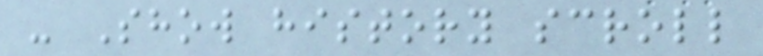- Show history scroll
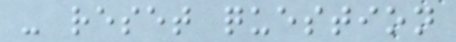- reset question
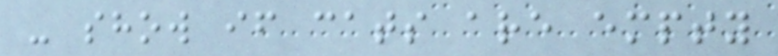- show if cats are empty
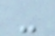-
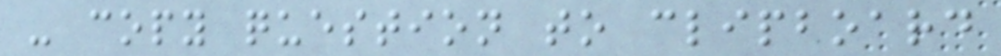- copy question to clipboard
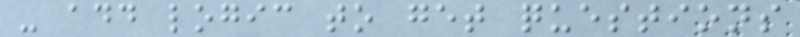- add logic to get questions
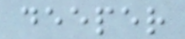deeper
